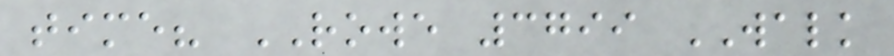time? ROWE 3799 WALK
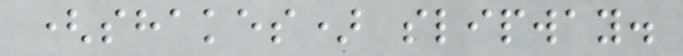(shakes) slipway.
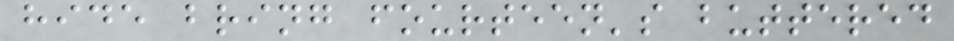hide bring fourteen's buttered
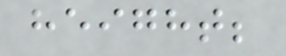height;
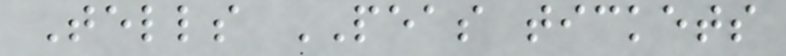Tells PEAS tickets
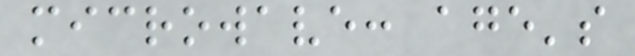microwave: age's
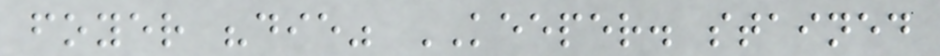foyer "die" KEEPER. stained
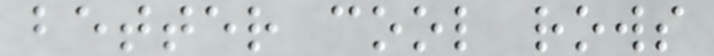better cool rows
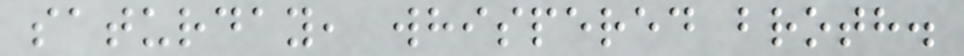saturday, whispered broth.
